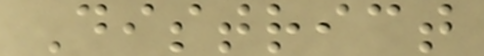District
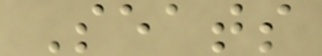Seats
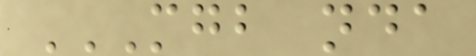MGB NDA
